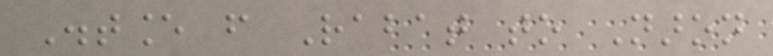Distance from Rabat to Naron
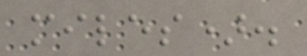miles).
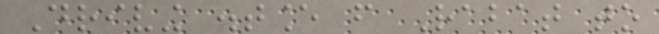Driving distance from Rabat to
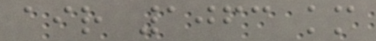air 1063 km
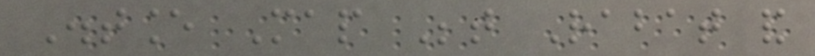Distance Map Between Rabat and
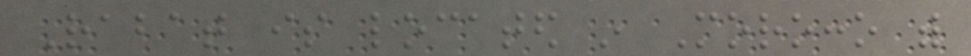Rabat is located in Morocco with
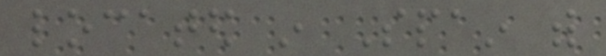located in Spain with
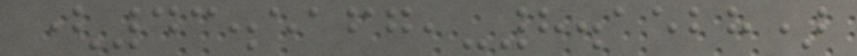(43.5167,-8.1528)
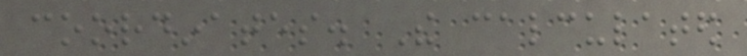coordinates. The calculated
